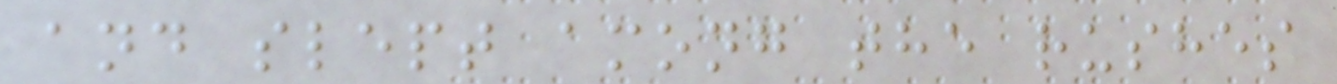and slept among the rushes
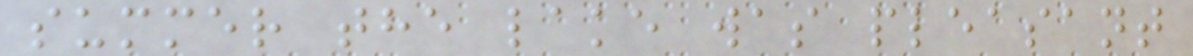summer the lake was pleasant
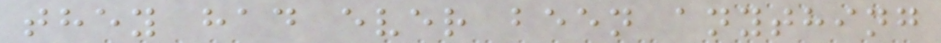they had ever been anything
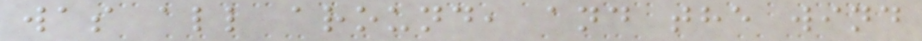was all around, and the wind
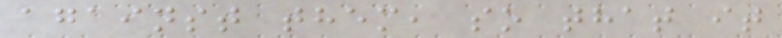against them, so that it
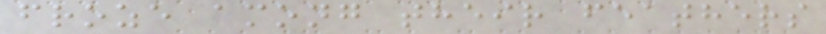froze among their feathers
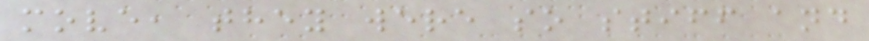move, they were so stiff and
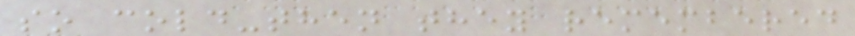so cold-then they remembered
